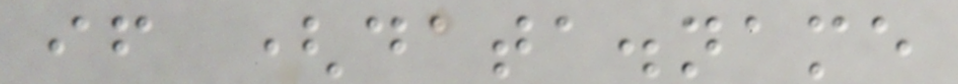if (data.name
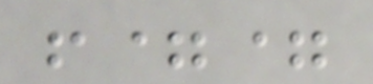!==
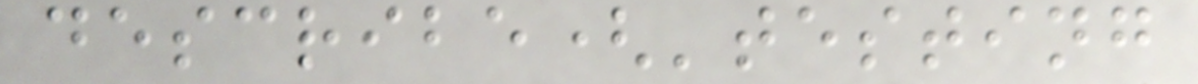describe('testing
